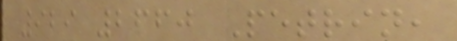929 2660 Petrin,
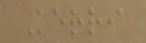Kerri
